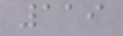119
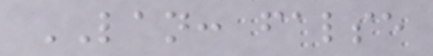LAN: false
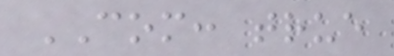COM: true
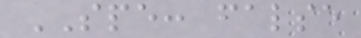SPE: false
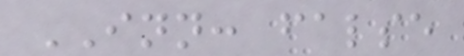INN: false
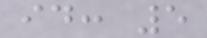id: 5
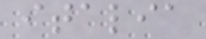italia
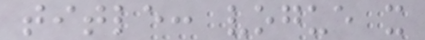title: vogue x
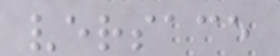versace
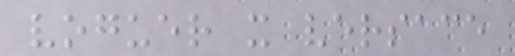voguer x versace
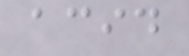acid
